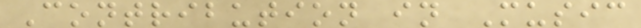Contribution in Music
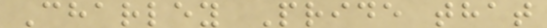Charley Pride that
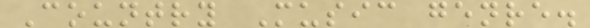Country Music genre.
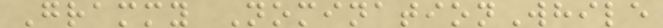Grammy NominationWhile
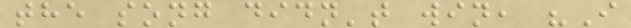the song didn't win, "I
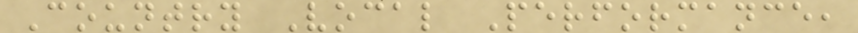Country Vocal Performance,
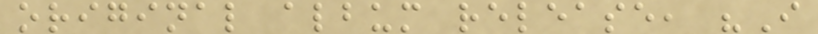original album release, "I
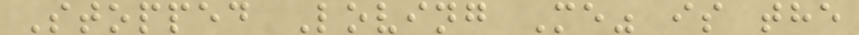Stopped Loving Me" is the
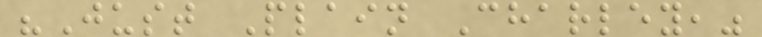"Just Plain Charley,"
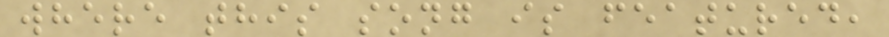where this song is featured,
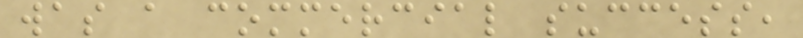was a commercial success,
